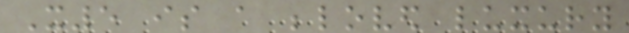X5 is a beloved luxury
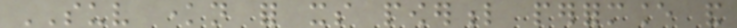SUV known for its powerful performance and
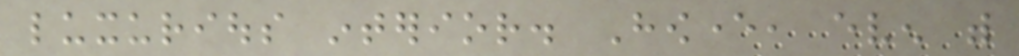luxurious interior. However, even with
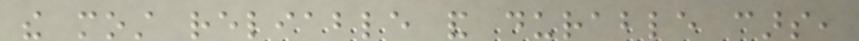the most reliable and durable cars,
